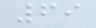69
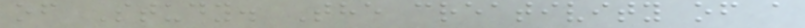of Study. The creativity of a
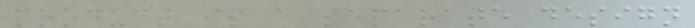product is a separate design
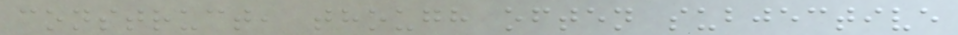construct, though often subjective
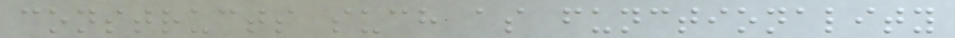constructs such as functionality
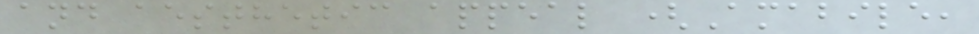and aesthetic appeal (Amabile,
